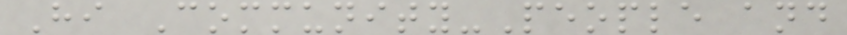Hi Community-People and
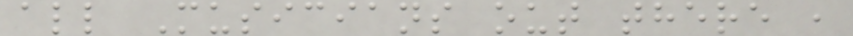all Musicians out there ,
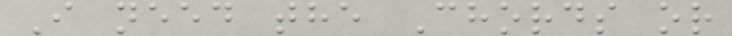I need the Chords or
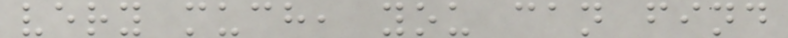very much, you can find
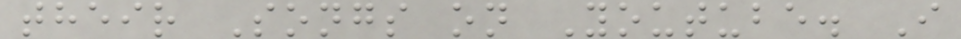their Songs on Youtube. I
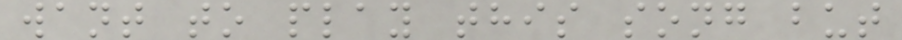want to play this song but
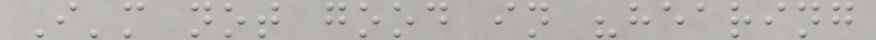I'm not good in "hearing
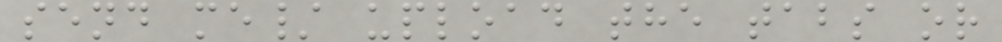send me/ upload the tabs or
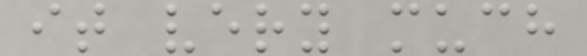it very much
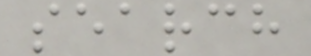search
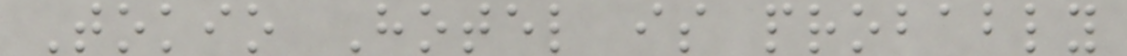Tokio Hotel is probably
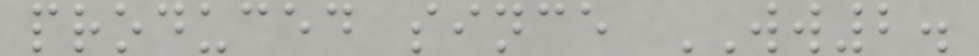produced since WW2.
